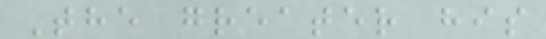The greater his
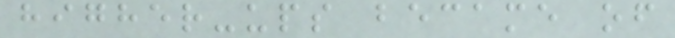higher-ups became of
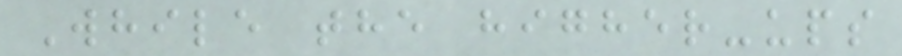While the higher-ups
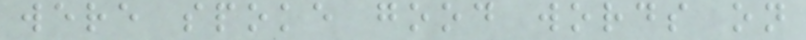were spoke good words on
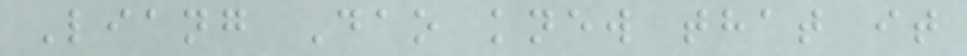Liang Dao knew that it
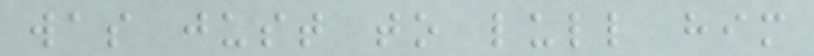was just to lull him
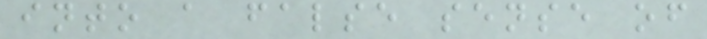into a false sense of
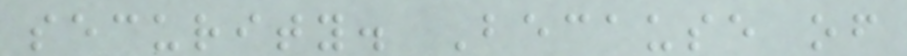security. Because of
